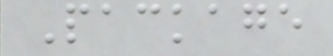Package
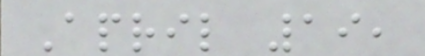April 19,
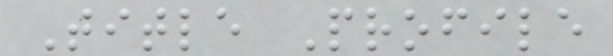Title Profile
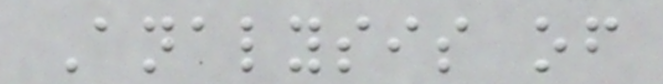Analysis of
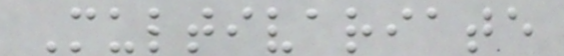Multivariate
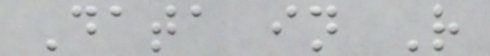Data in R
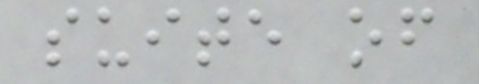suite of
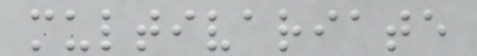multivariate
